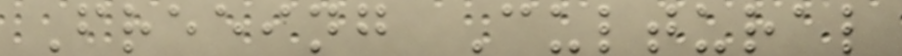Freeing Cultural
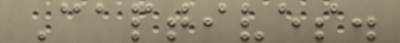Captives.
